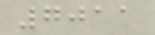7011
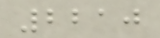2210
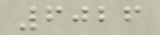6026
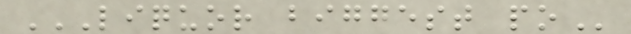LIQUOR BIGGEST PO
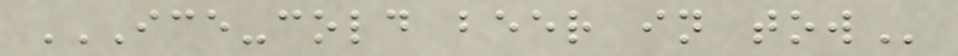ICE-COLD BEER IN TOW
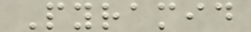Pyramid
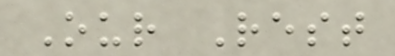Our Rest
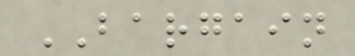BARGAIN
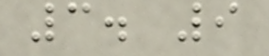3. 9
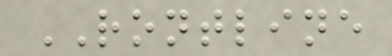RONTLINE
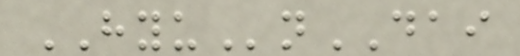HYUnDAI
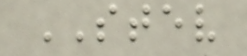STEV
